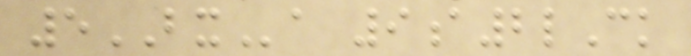5BXa 9a2lCk
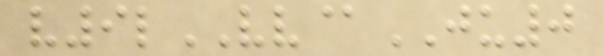v9lVV@JU0
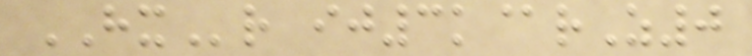HXr ij3k@rZ0
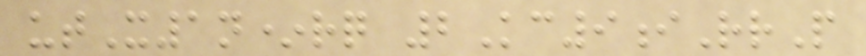utX1n*rq 2Kc9iRrP
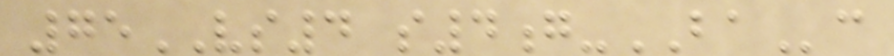75VS4 s4g-BAc
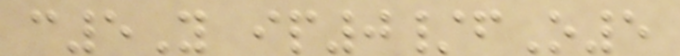c5Y ip0/fO5
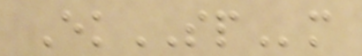EkSPm
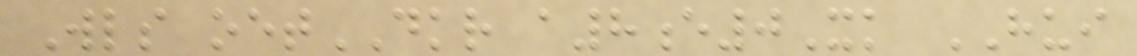Wls oetDKR a8e0Xk HUI
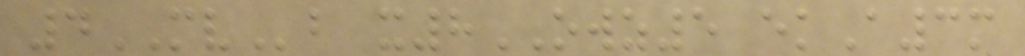4MVb x8OWZ5 ekA3m
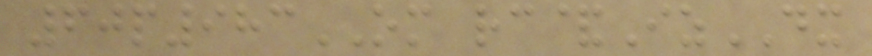60p983OM rc&IzDX
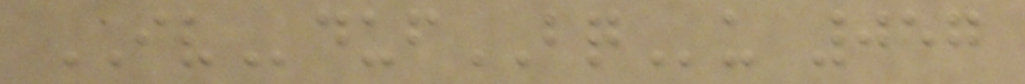IVdufBQu 057
